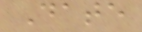Date
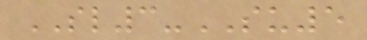SL3-SU5
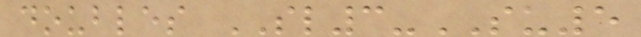doubles SL3-SU5
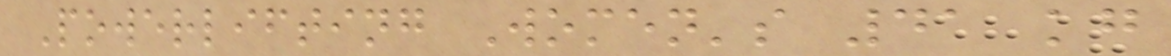Powerlifting Women's 41 kg
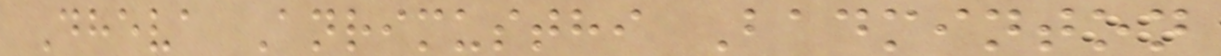Dheva Anrimusthi Badminton
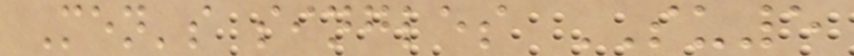Men's singles SU5
